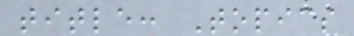title: Topics
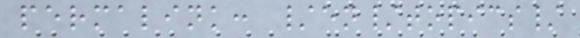permalink: /en/topics/
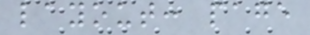layout: page
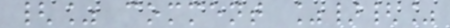{% comment %}{%
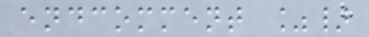endcomment %}
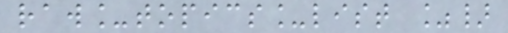raw_topics_list %}
